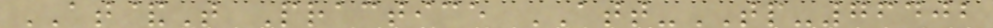AT&T Practice ATT-TP-76402
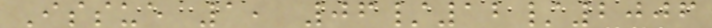Issue 1, 06/12/2006
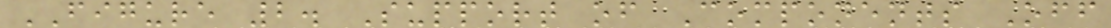FIGURE 2. Support of Components Off
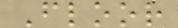Floor
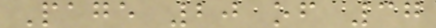Page 20 of 37
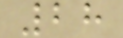28
